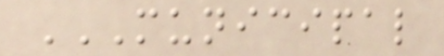MUNICIPAL
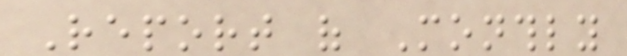Report of Monthly
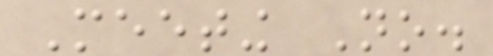Meeting No.
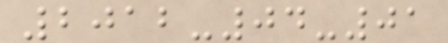2012-04-01
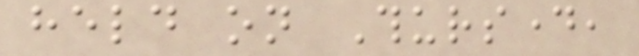held on Thursday,
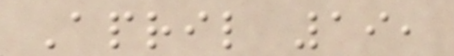April 19,
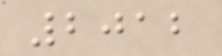2012
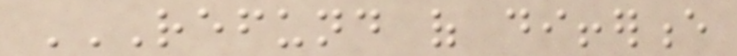REFUND OF DIFFERENCE
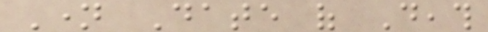Name Date of Death
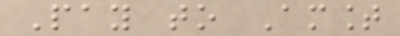Pay to Amount
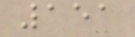151
